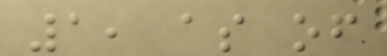1, as of
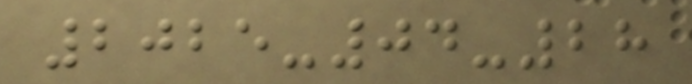2025-04-28
